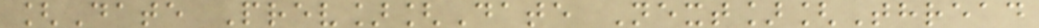[Date Prev][Date Next][Thread
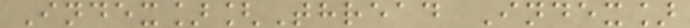Index][Thread Index]
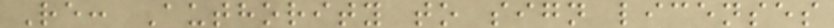Re: Authority to sign licenses
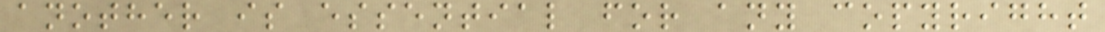another is essential for any copyright
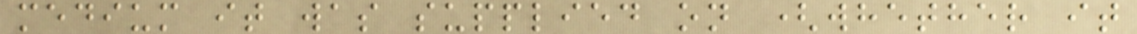medium it was supplied on (whether it
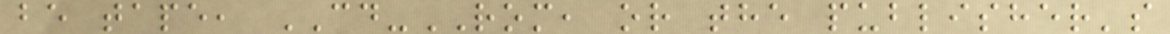be tape, CD-ROM, or the publisher's
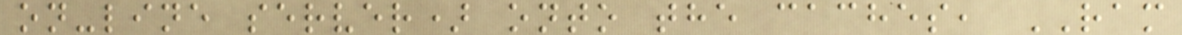on-line server) onto the caches, RAM
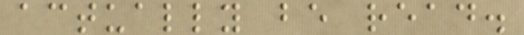actually be read.
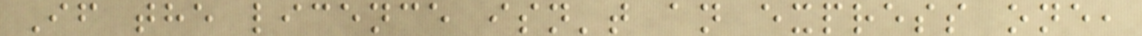If the licence isn't an express one,
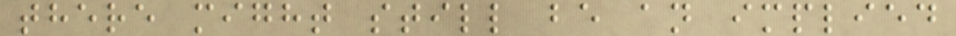there might still be an implied
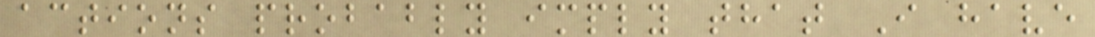actions probably imply that I have
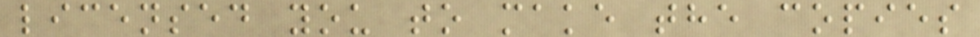licensed you to make the copies
